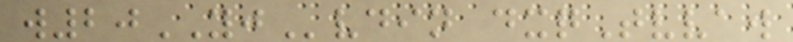w20YJvdin dxqTvvaw
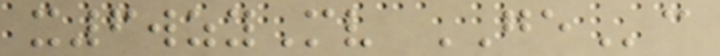x6wzyMv GEc
